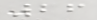26
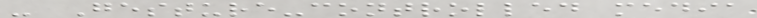- Gesture-controlled media
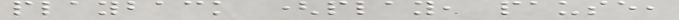playback (play, pause,
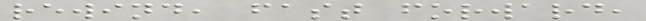rewind, fast forward,
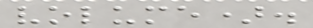volume).
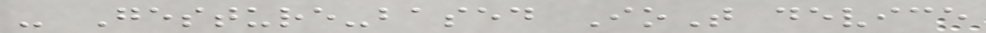- Gesture-based IoT device
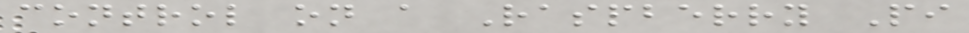control on a Raspberry Pi
